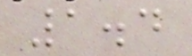1.4
